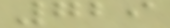729
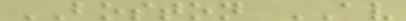BOSTON AV
